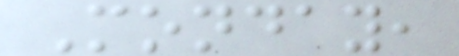Monday,
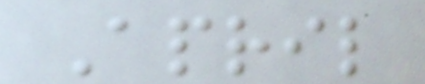April
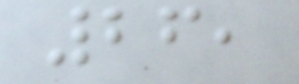26,
